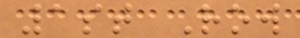1st Row
